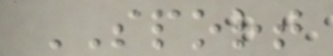SPORT
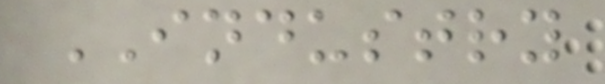INDUSTRY
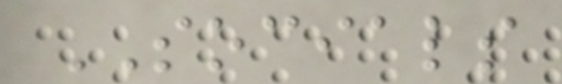SOCIALS
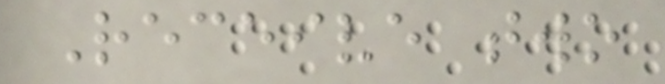Receive two
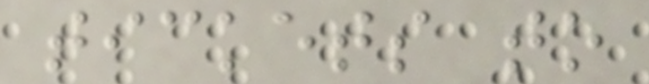tickets to
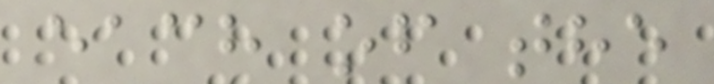each of the
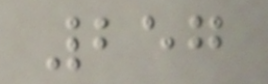257
